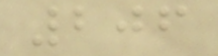206
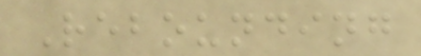Rebounding
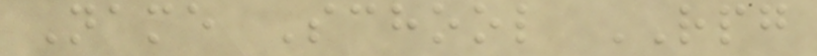Name School RPG
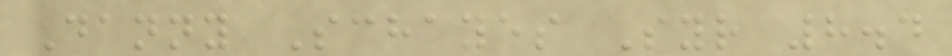Danny Schayes Syr 8.4
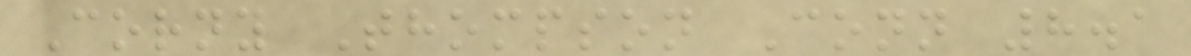Corny Thompson Conn 8.1
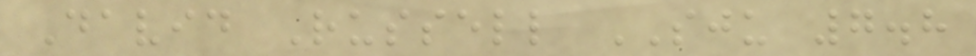David Russell SJU 7.8
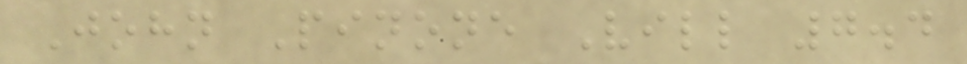John Pinone Vill 7.4
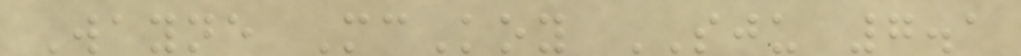Wayne McKoy SJU 7.1
